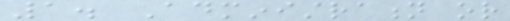1. Administration or
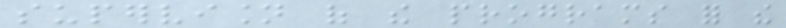supervision of the programs for the
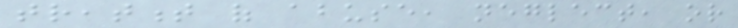treatment of abuse, neglect, or
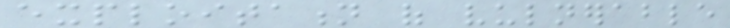exploitation of vulnerable
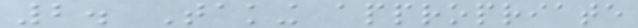2. Taking appropriate
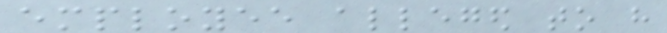employee alleged to have
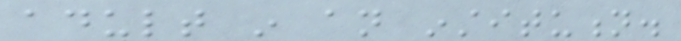adult in an institution.
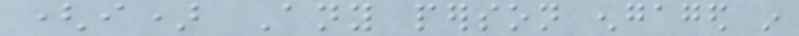(i) Any person engaged in
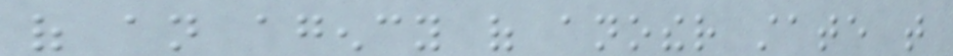of an agency of another state that
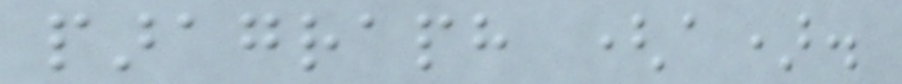paragraph (a).
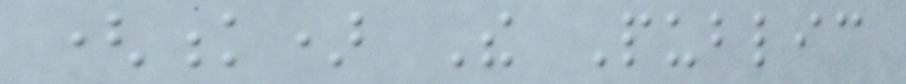(k) The Public
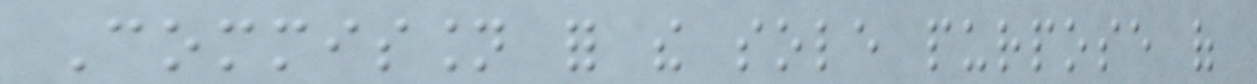Commission for the sole purpose of
